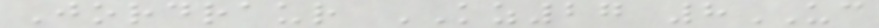Jordraur KZ27 8UC
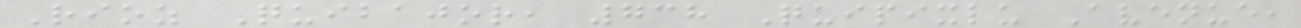Rioz Quibajor, 738 Quipixlu Avenue,
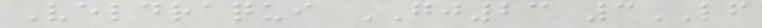Veldraqui GJ23 3LF
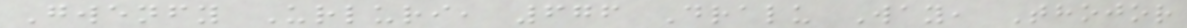Gwenfy Urluri, 676 Dralu Way, Thojor
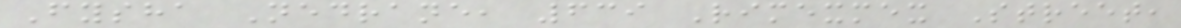Fysha Nedrane, 639 Rimexmex Street,
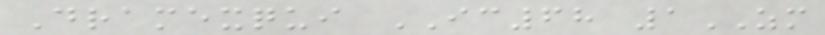Dramexqui IC68 1ZM
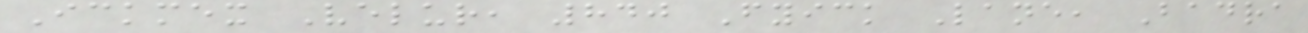Ickmex Velur, 840 Fyick Lane, Badra
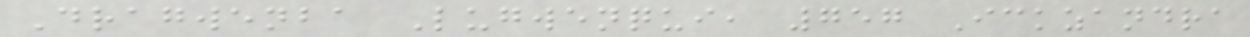Dragwenba Lugwenqui, 757 Ickzandra
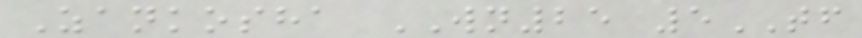Zankosha WN25 5TF
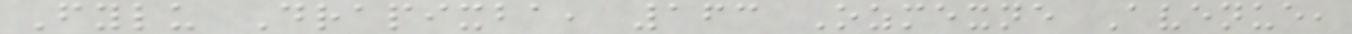Fylu Drapixba, 163 Ozmexne Avenue,
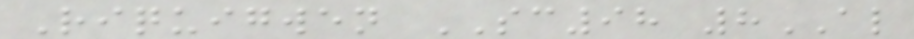Riquigwen SC98 8AL
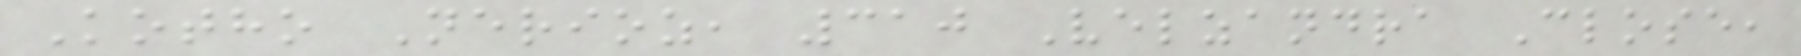Kotho Nerioz, 310 Velzandra Close,
